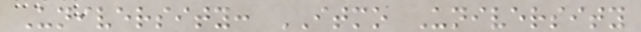University: ITMO University
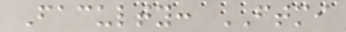Faculty: FTMI
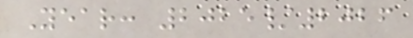Year: 2025/2026
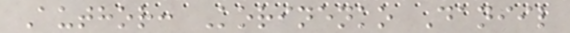Author: Korinenko Daniil
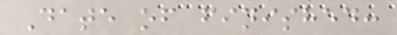Date of finished:
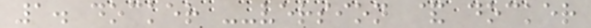1. docker --version & docker
